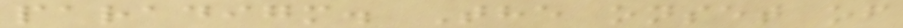paradigm. The onset of
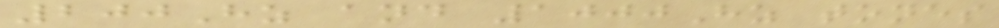200Hz and 1000Hz tones
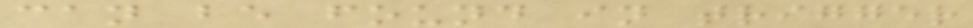can be found in trigger
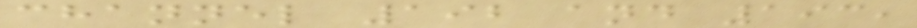channel 192 and 193,
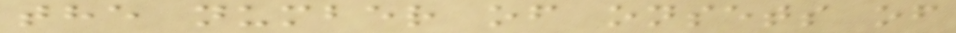the number of onsets of
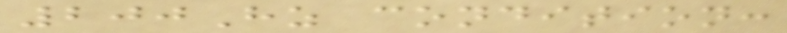200Hz condition:
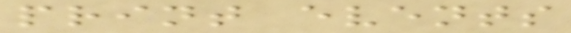print events
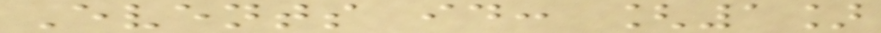Events id: [1]
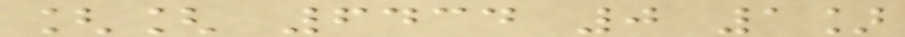[[ 6434 0 1]
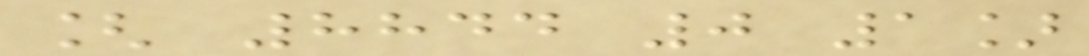[ 8844 0 1]
